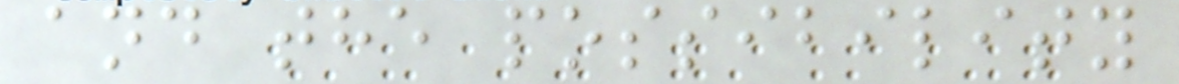and the possibility
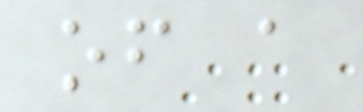of a
